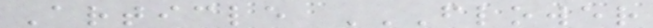Article FLOWER
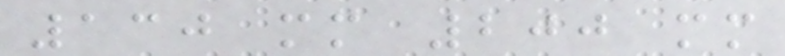130 mm 200 mm
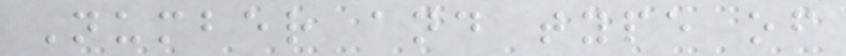Number and type of
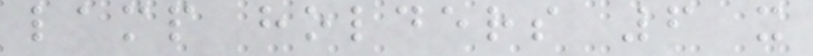lamp holders 6 x
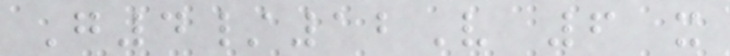G4/12V 6 x
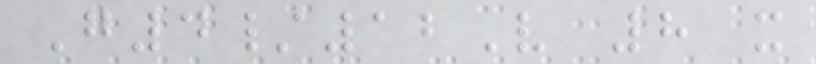G4/12V 8 x
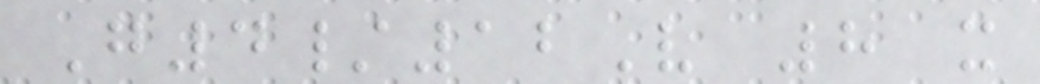G4/12V 8 x
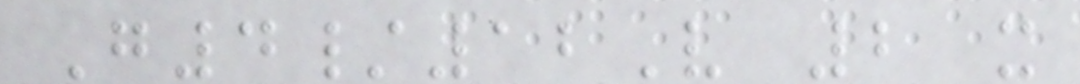G4/12V 2 x
